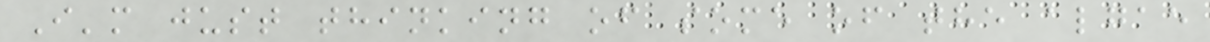I'm just thinking of some of the algae
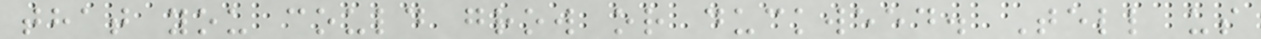that you could grow or duckweed. Tell us
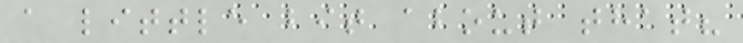a little bit about that?
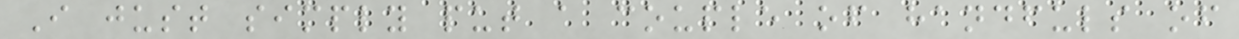I just simply put a couple of handfuls of
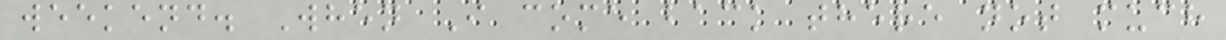weekend. When I come back there not much
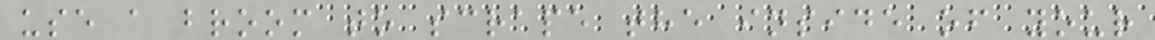use a broom to scrape the inside of your
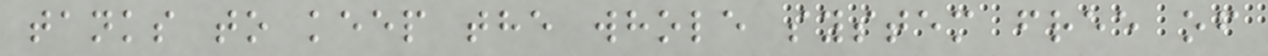tanks to keep the whole system free of
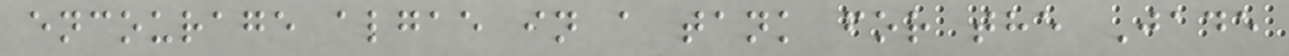encourage algae in a tank for the Jade
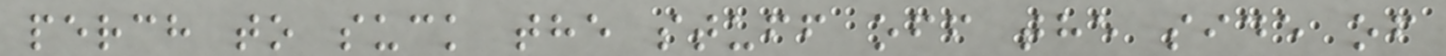perch to suck the stuff off the side of
